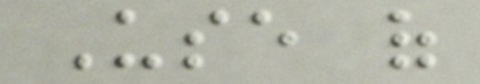Use of
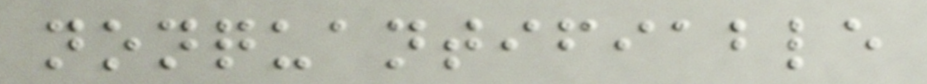nonquantifiable
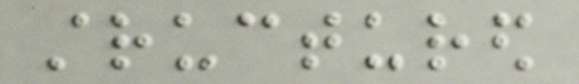structured
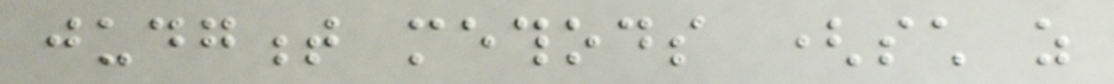judgment methods (such as
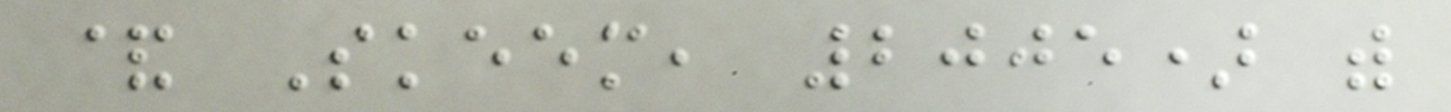& Skeem, 2005) with
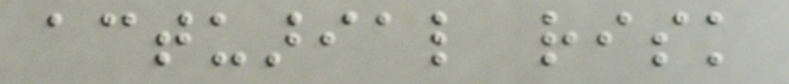actuarial risk
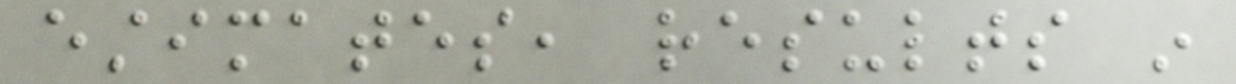estimates, results in
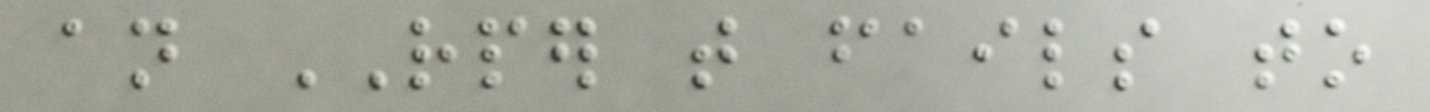an RPER that fails to
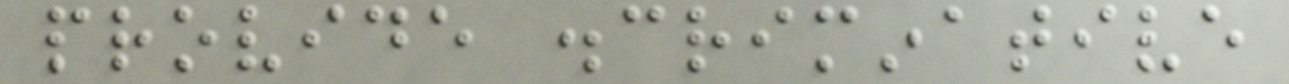provide discriminative
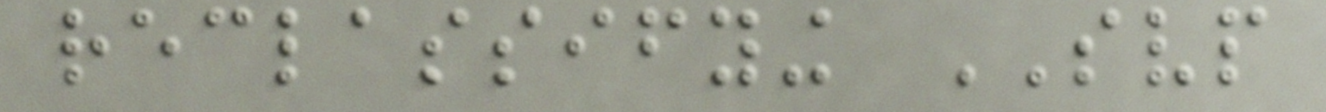reclassifying SVP
